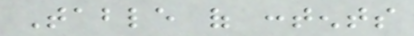Table of contents
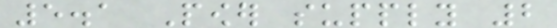5.1 Power supply 2
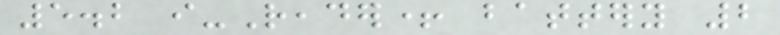5.2 i-Reader+ battery 2
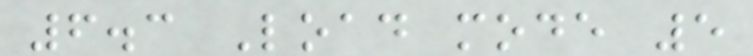6.3 Load mode 5
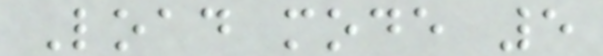Load mode 5
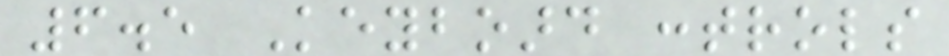6.5 Keyboard controls
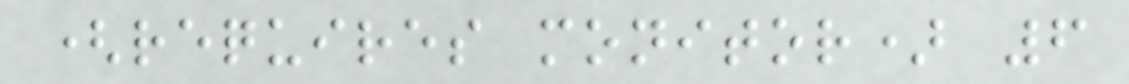(requires monitor) 6
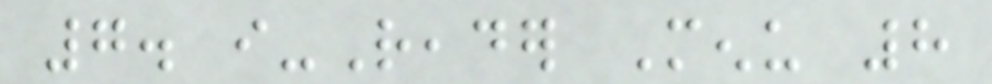7. i-Reader Menu 8
